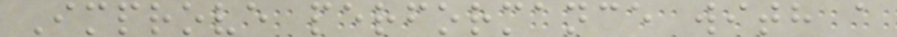Improve performance with a
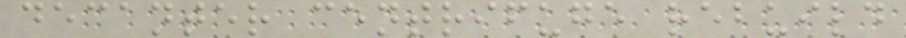decanter centrifuge rebuild
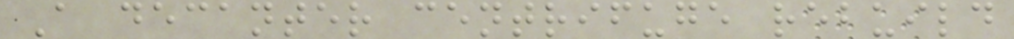A decanter centrifuge rebuild
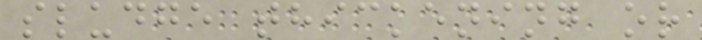sludge thickening or
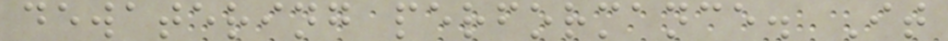dewatering performance. It
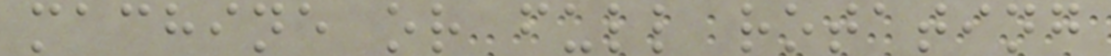machine or full rotating
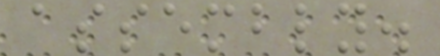assembly.
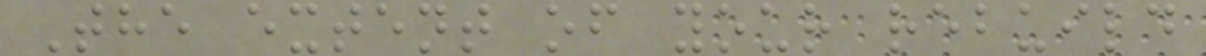The extent of your rebuild
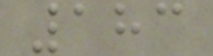183
